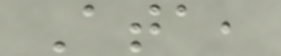Ata,
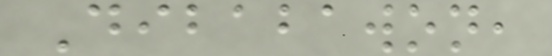Dibabawon,
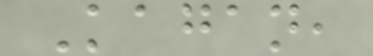Kagan,
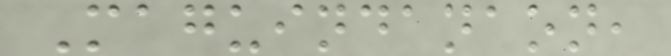Maguindanaon,
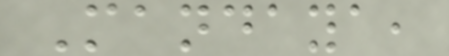Mandaya,
